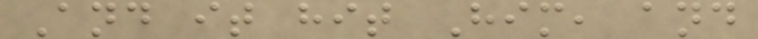And it hit Him, and
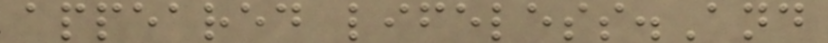appeared lifeless.And
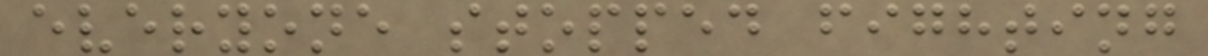everyone stopped fighting
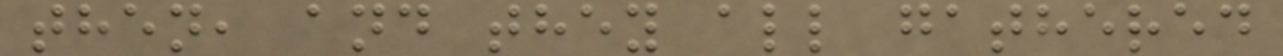then, and they all gathered
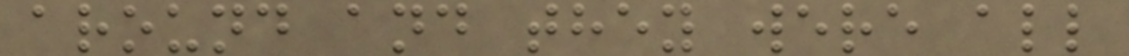around and they were all
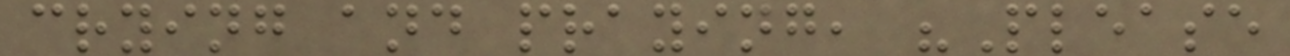crying and praying, "Please
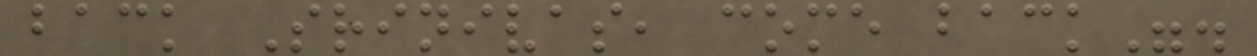back Srinivas, come back".
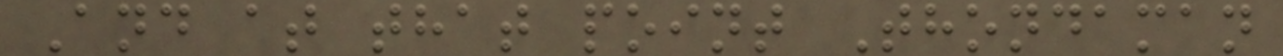And at that point Thondaman
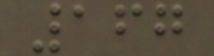167
